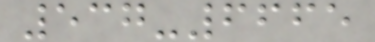537-6665
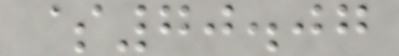$70.07
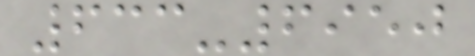633-6950
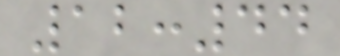12:44
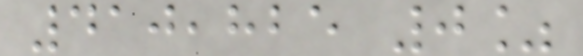410,825 0%
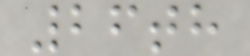26th
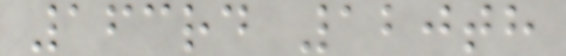163rd 120th
